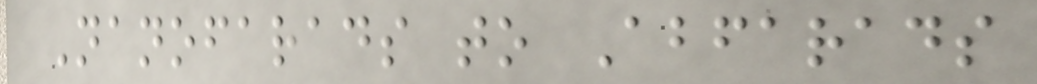Nanofarads to Abfarads
